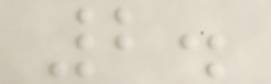2.
